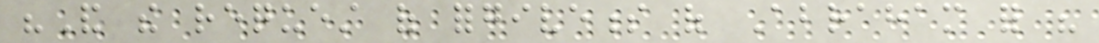"And the request of forgiveness of Abraham for his
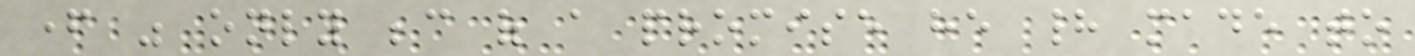father was only because of a promise he had made to
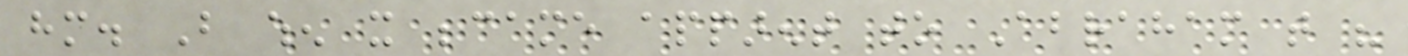him. But when it became apparent to Abraham that his
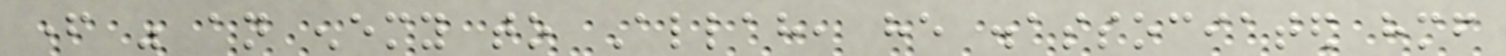father was an enemy to Allah, he disassociated himself
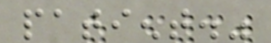patient."
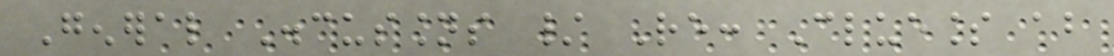General Discussions / Re: Clueless about
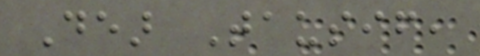Dear Tausif,
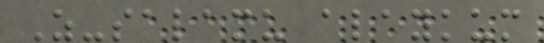As-salamu alaykum
